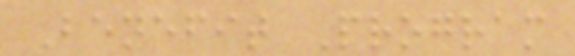Benefit Program
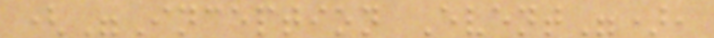("Inception Event"),
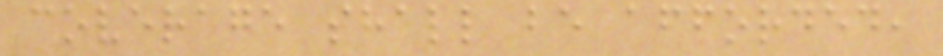coverage shall be afforded,
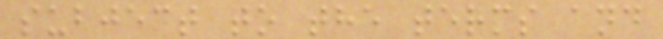subject to the terms and
